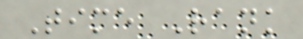Time Rank
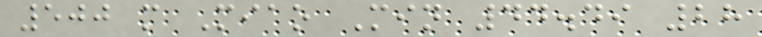500 m Miao Min 44.49 28
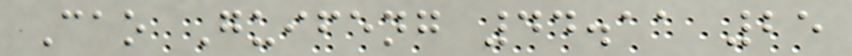Cao Guifeng 44.11 25
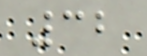32
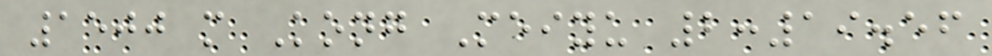1500 m Kong Meiyu 2:19.56
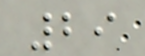29
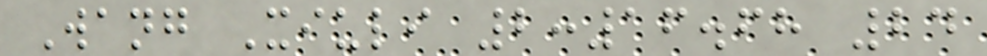Wang Xiuli 2:16.68 24
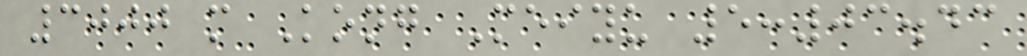3000 m Kong Meiyu 5:03.43
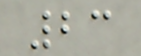23
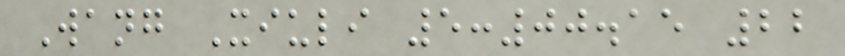Wang Xiuli 5:00.15 22
